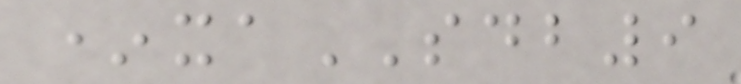*xaSDB9
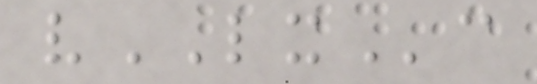vLXc
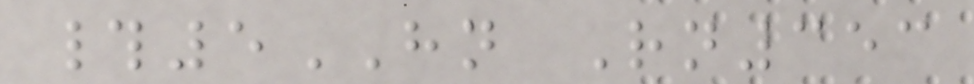#5HN Rn353
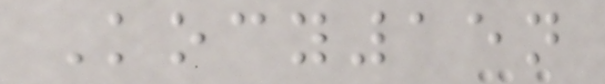Kocy15n
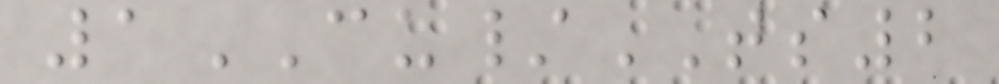1CU/TS2
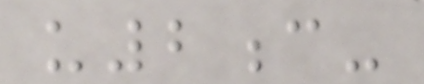u2c-
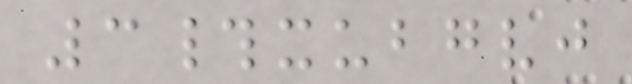3#xubgvj
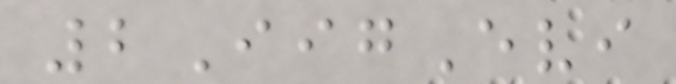2IigEvi
